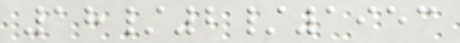18/2/1953
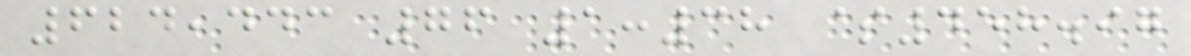624,443 76 1:38 $458.97
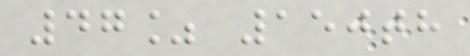47% 150th
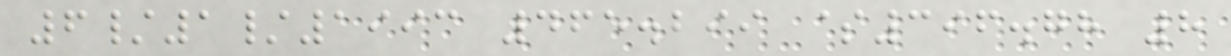6/1/1993 465.299 $396.78 8
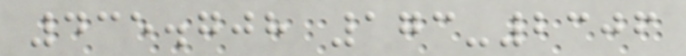435.708 173-2306
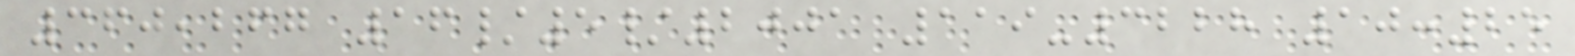360,267 16/5/2001 119-3228 10:25
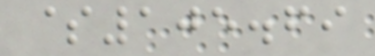$105.69
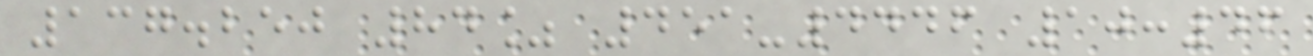137.250 84% 451-4446 10:46
